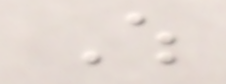Which
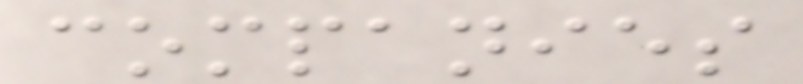companies
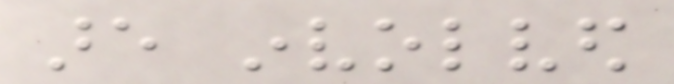are involved
